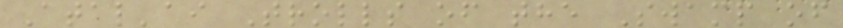Atal'ai Trolls of the Swamp of
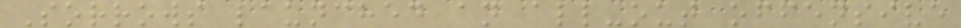Sorrows launched an all-out offensive
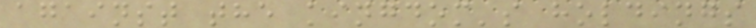against the kingdom's holdings
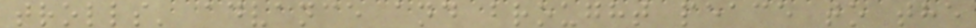trolls' advance and brought peace to the
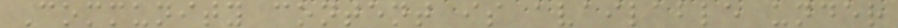Community content is available under
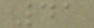41
